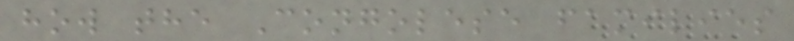how the Congolese families
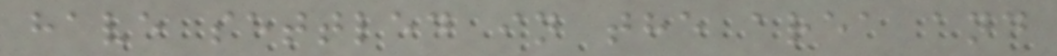have settled in the area and
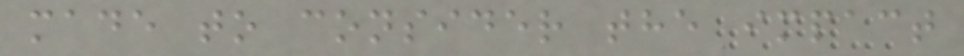made to consider the impact
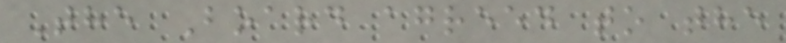The Board agreed to the
